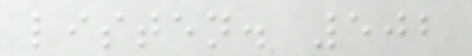listen. 502
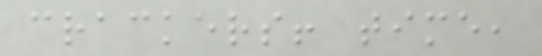crackers! time,
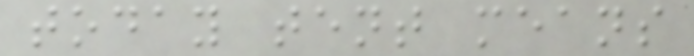today tent means
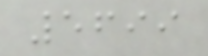5699
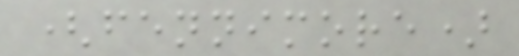(fennimore)
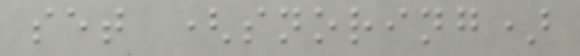set (snoring)
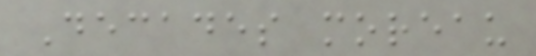Decades moreau
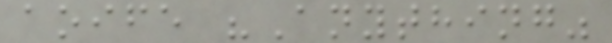aoife "Anything"
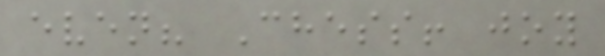even? Chess! joy
